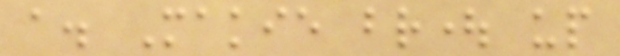a. Makie brought up
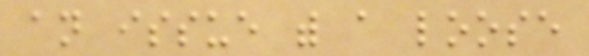an issue with a loose
